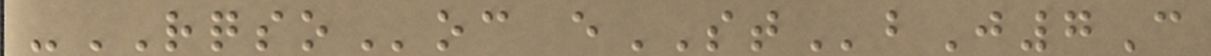-RQSOoc eSTbJ7C
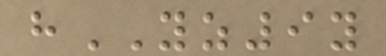hYZ9y
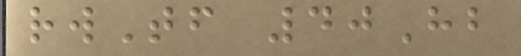rwTf 40Hb
